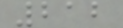212
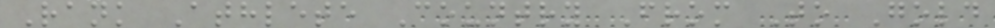Rank Athlete Country From To Gold
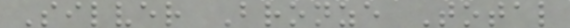Silver Bronze Total
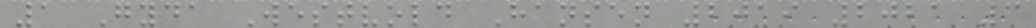1 Gyda Westvold Hansen 2019 2021 3
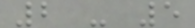2 - 5
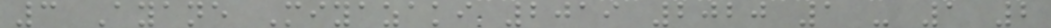3 Ayane Miyazaki 2019 2020 1 - 1 2
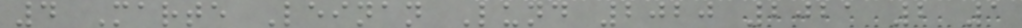4 Marte Leinan Lund 2020 2021 2 1
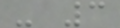- 3
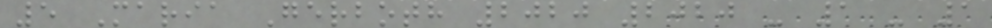5 Maria Gerboth 2020 2020 - 1 - 1
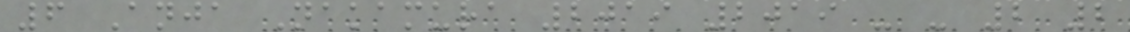6 Anja Nakamura 2019 2019 - - 2 2
